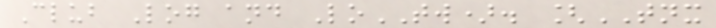Club Log and LoTW). [TNX
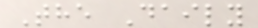The Daily
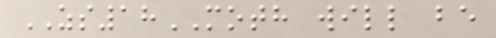ZS18MOTH will be
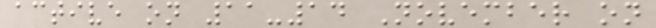active on 11-14 November on
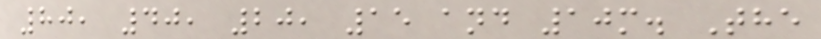80, 40, 20, 15 and 10m. The
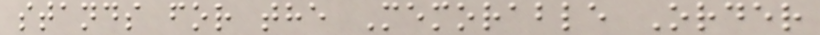stands for the Memorable Order
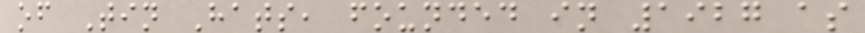of Tin Hats, founded in 1927 as
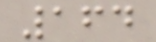164
